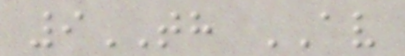9TH AV
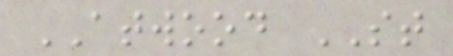ATWOOD ST
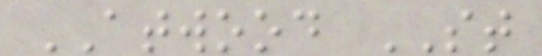ATWOOD ST
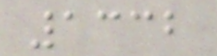1332
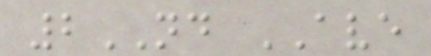2ND AVE
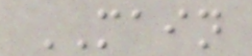MAIN
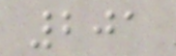201
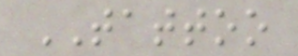TATTOO
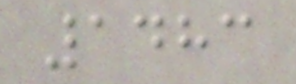1483
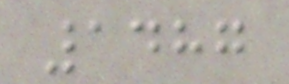1487
